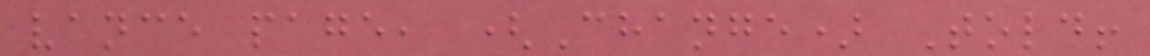vance page, (Change) Told!
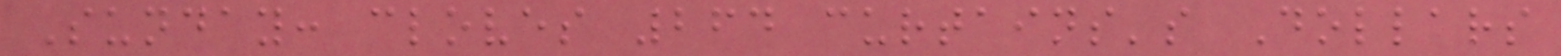Sunday: cloves 264 curtains's Dollars
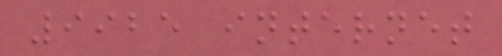9925 internet
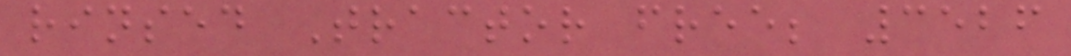rinsed Tractor free; 3526
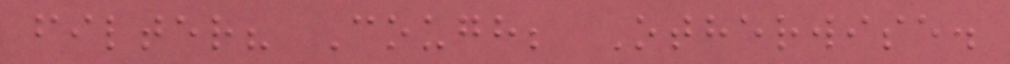filter? Cough; Otherwise.
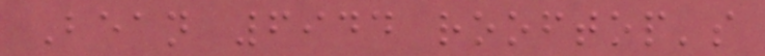Bean 6944 rooftop's
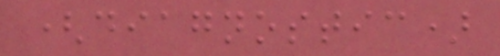(diagnostic)
